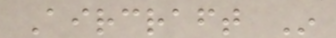Aircraft In
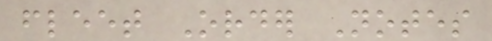fleet Order Notes
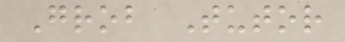Grob Tutor
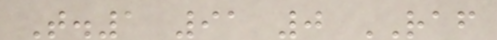T.1 91 0 RAF
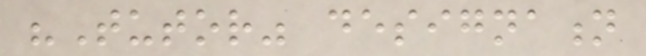"Tutor" designation
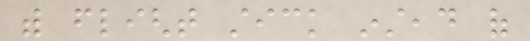with flight stick instead of
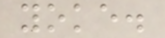yoke.
